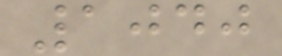1040
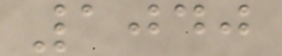1040
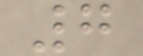7
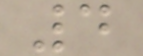4
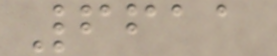6611
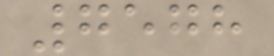7578
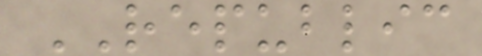REPUBLIC
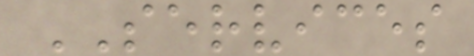SERVICES
